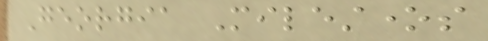Georgia Milestones
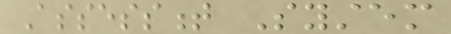Assessment System
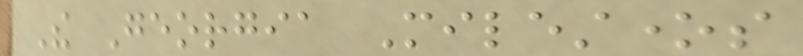The Georgia Milestones
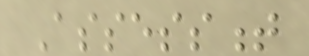Assessment
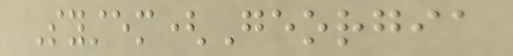System(Georgia
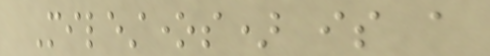Milestones) is a
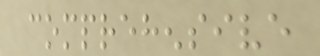comprehensive
